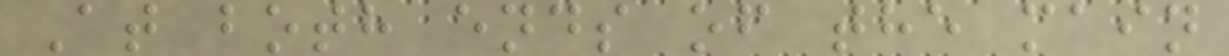At both ends of the main
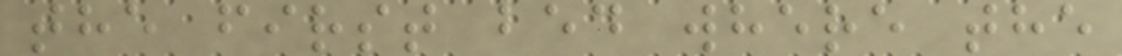the first bed where the
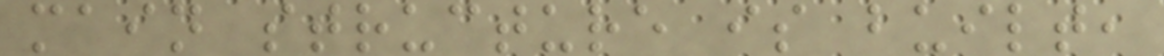main structure is built,
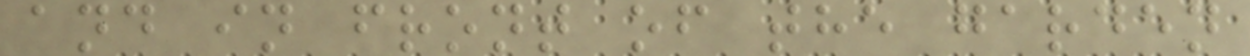and in front of the garden
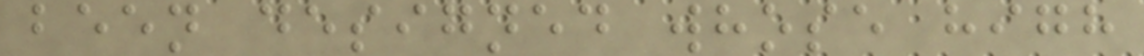been designed whose high
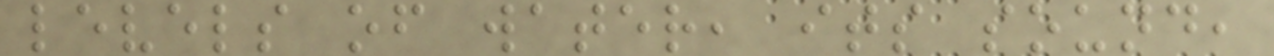levels of water, its sound,
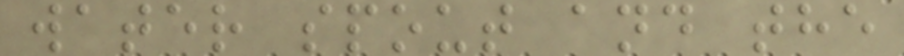water spout and the
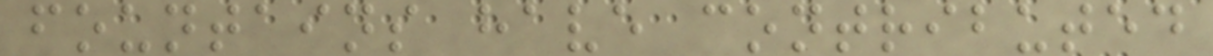fountains have contributed
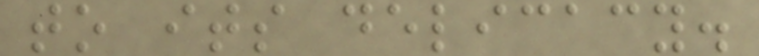to its delicacy.
